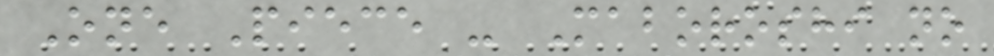One Piece - Maboroshi no
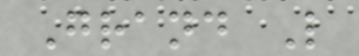Grand L
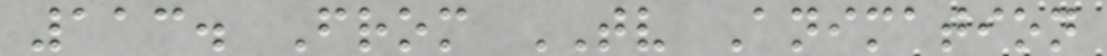113. From TV Animation
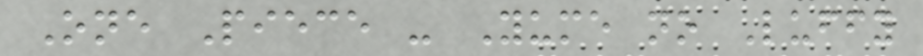One Piece - Yume no Luffy
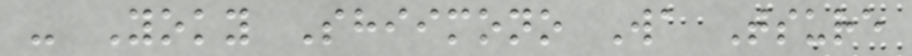- Yoky Shiimono Wa Tsure
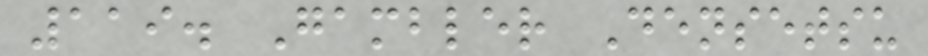119. Gambler Densetsu
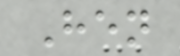Hen
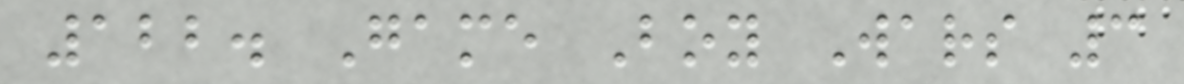122. Game Boy Wars 3
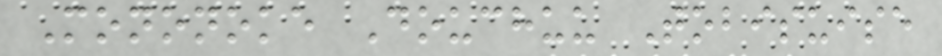Mononoke Douchuu Tobisuise
